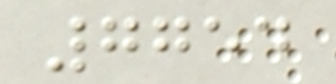7754
